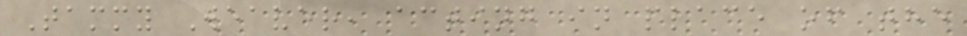Tammy Weaver, acting in place of the
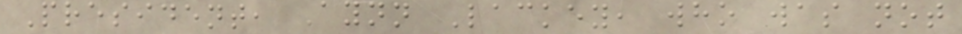President, Aynn Lackey, who was not
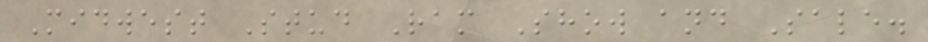Midwest Stud Ram Show and Sale.
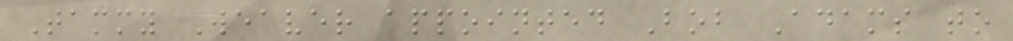Tammy Weaver appointed Bob Adams to
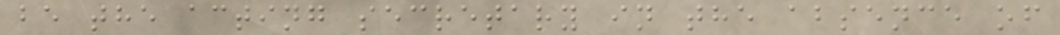be the acting secretary in the absence of
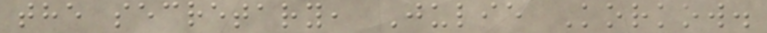the secretary, Julie Korkow.
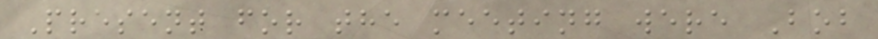Present for the meeting were Bob
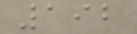192
